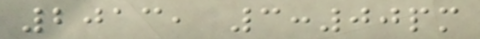2013, 3:00pm
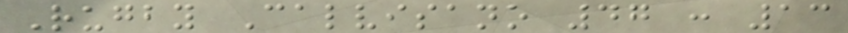Rugby Calvisano 47 : 13
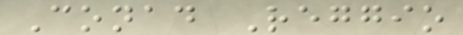Conad Reggio
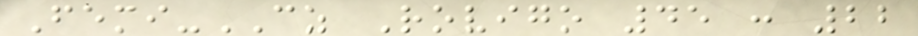Femi-CZ Rovigo 45 : 22
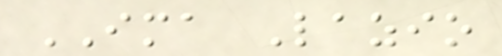IMA Lazio
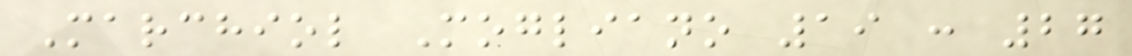Marchiol Mogliano 19 : 27
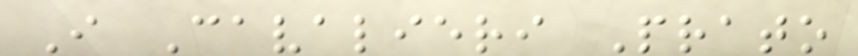I Cavalieri Prato
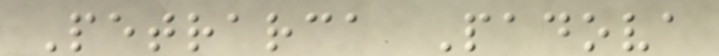Petrarca Padova
